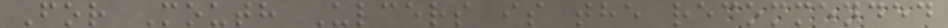For Mouth Ulcers is the recommended
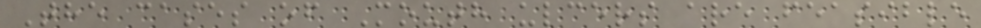The cases of Mouth ulcers are feasible
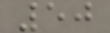50
